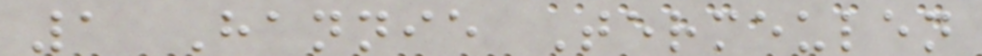1 Hannie Termeulen
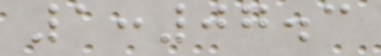1:07.3
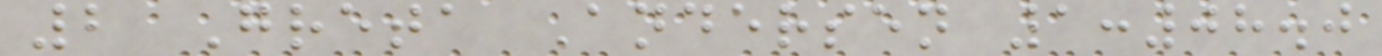2 Greta Andersen 1:08.0
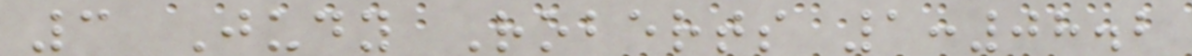3 Judy Roberts 1:08.2
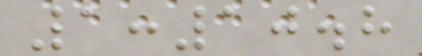1:10.8
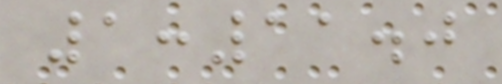1:11.0
